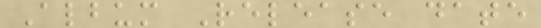Album Release date
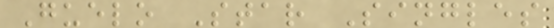Guelo Star Singles
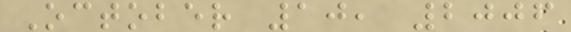October 10, 2006
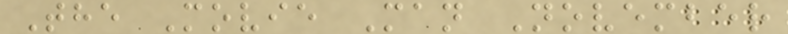The Movie Man November
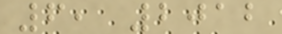6, 2012
